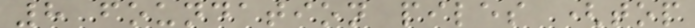8 foundation piles (top
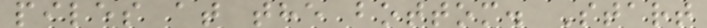piles at the bottom. Start
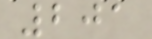201
